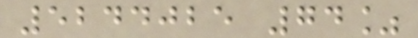5244025 74%
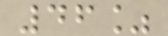46%
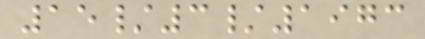15/3/1973
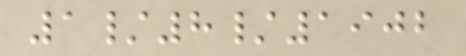1/8/1902
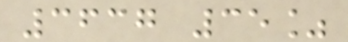3637 35%
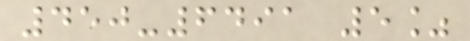450-6491 5%
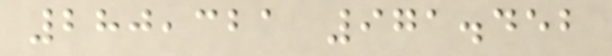280,321 971.452
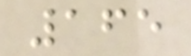165
